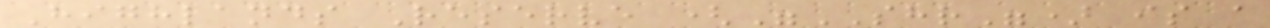Highlands Reserve ("SHR") is a
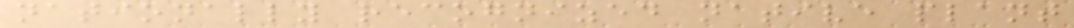nationally recognized native plant
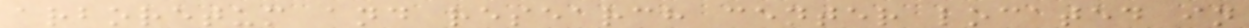arboretum and research center located in
